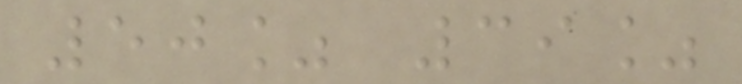50% 39%
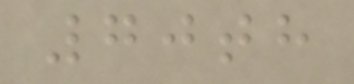70th
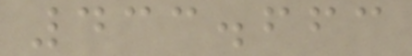433.663
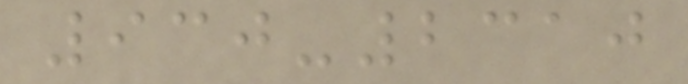930-2310
